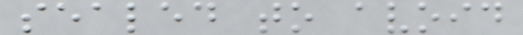sealed to avoid
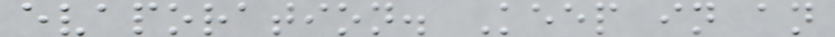evaporation. Keep in an
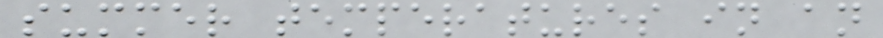summer temperatures in an
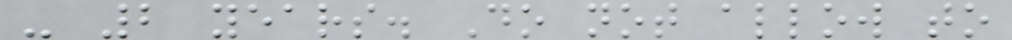- 2 years. Do not allow to
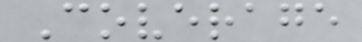Coverage
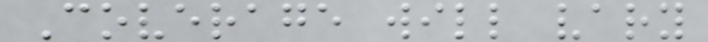Coverage will vary
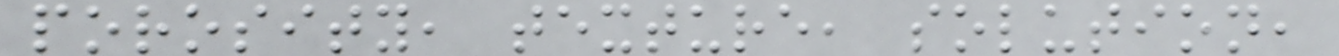porosity, texture, solution,
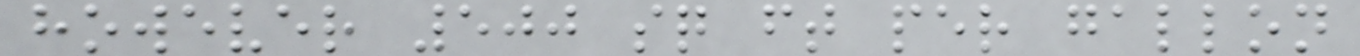however 500 sq ft per gallon
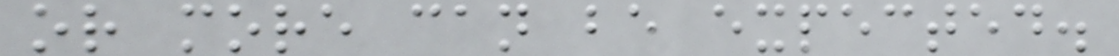or more can be expected.
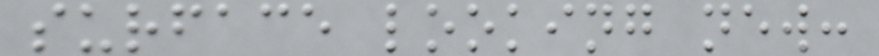surface looking new:
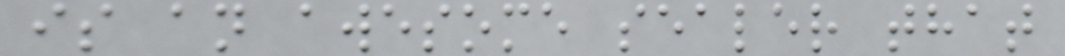is an awesome sealer that
